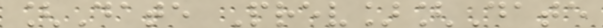[Date Prev][Date
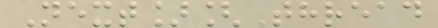Next][Thread
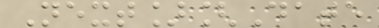Next][Date
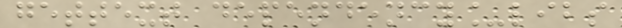gettext dependency_libs
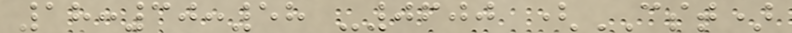18:30:58 -0600 (CST)
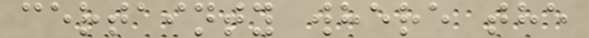certainty where the
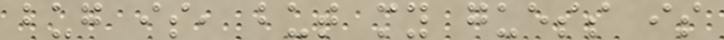bug is, but my guess is
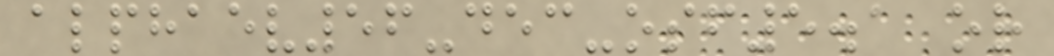alphaev56-dec-osf5.1 or
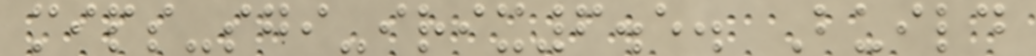mips-sgi-irix6.5. Build
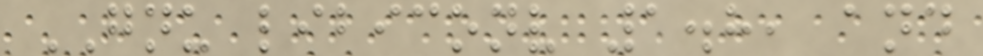GNU libiconv 1.8, and
